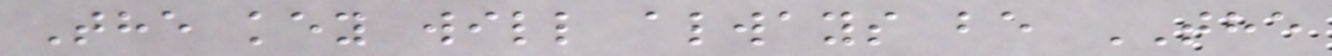The key will always be THE
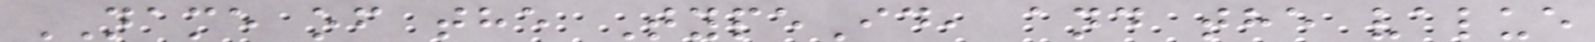NAME of the TypeId, and the value
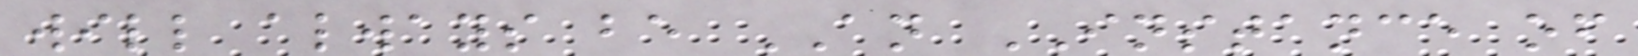will always be AN INSTANCE of
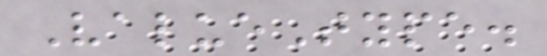ValueType.
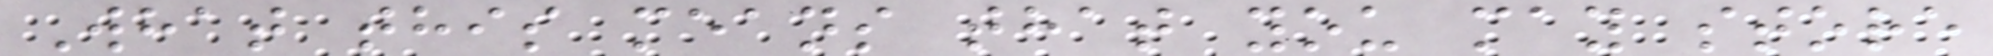What this means that you may store
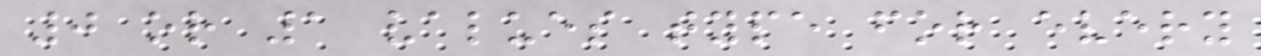0 or 1 values type for every
